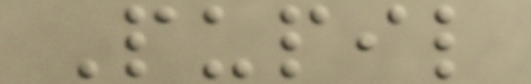Pupil
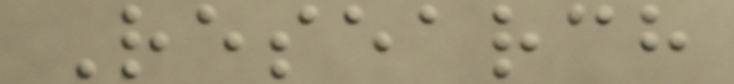Research
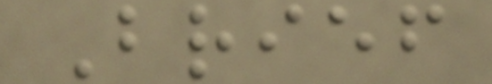Brief
